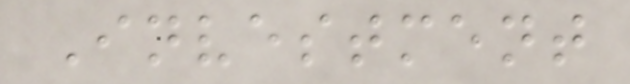Investment
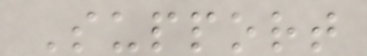Support
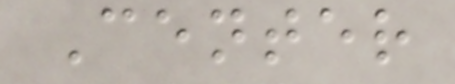Center
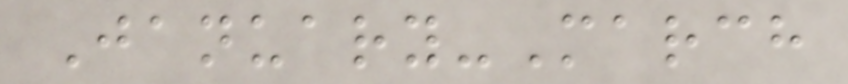January-March
